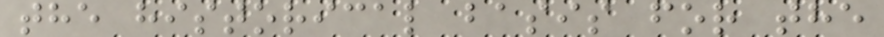the historical basis for the
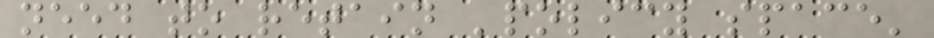need to retain 'policy space'
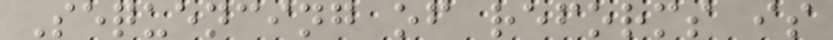Sequencing of reforms is
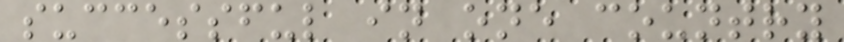successful in one country
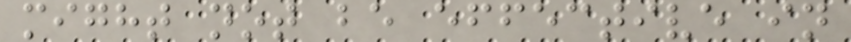might not be effective in
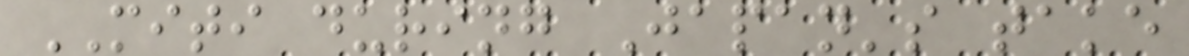MITI during Japan's take
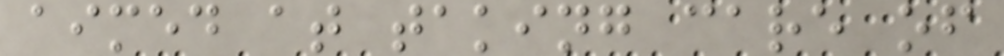aimed at taking care of
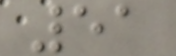51
